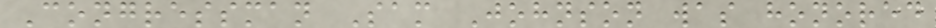Congressman Sam Johnson was honored
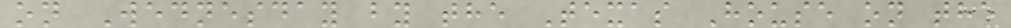on Wednesday by the Texas House on the
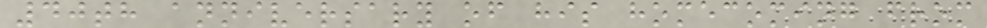40th anniversary of his homecoming from
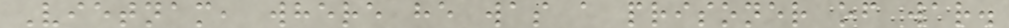Vietnam, where he was a prisoner of war.
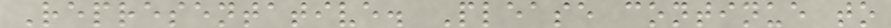Representative. Please continue to
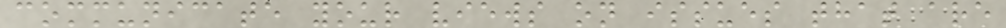communicate your views on issues that are
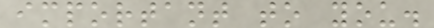important to you.
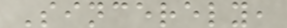Sincerely,
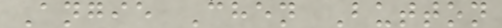Angie Chen Button
